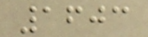1603
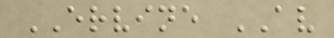ERVINE AV
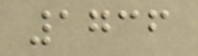1736
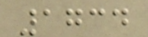1734
